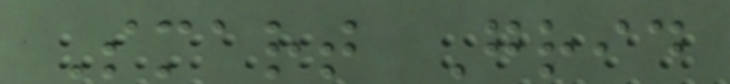Smart Grid
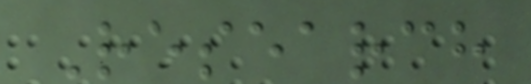Research
